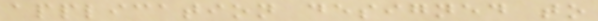application designed to
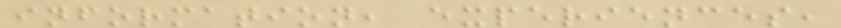information, experiences,
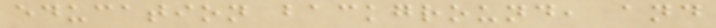education background, and
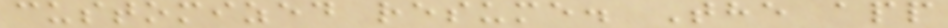customized resume. The app
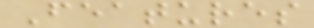Features
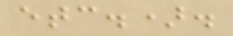etc.).
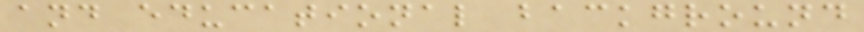and educational background
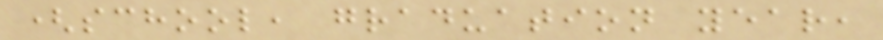(school, graduation year,
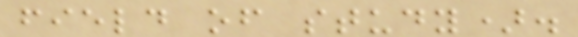field of study).
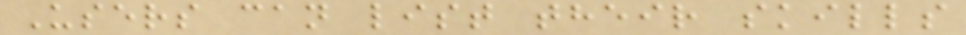Users can list their skills
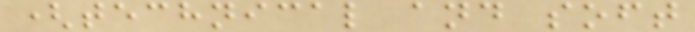(technical and soft
